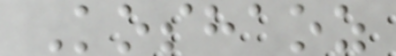Koshaoz
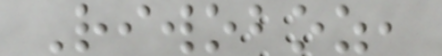Riwoboz,
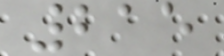215
